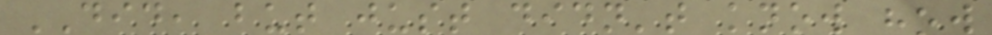DID, but just didn't know how
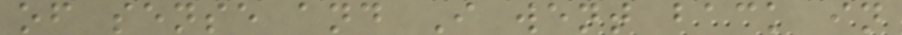of sense and I went back in
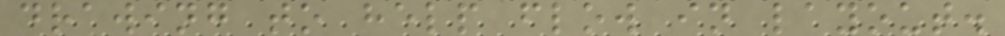drawing to help flow in layout.
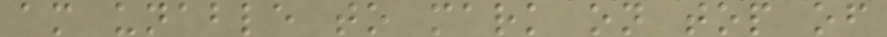am unable to mark on top of
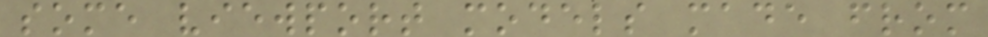some viewport models made from
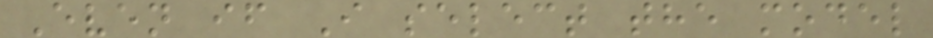Even if I select the model
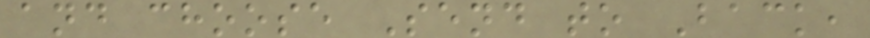and choose Send to Back,
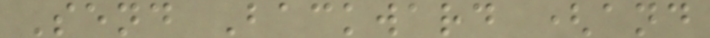Send Backward (and
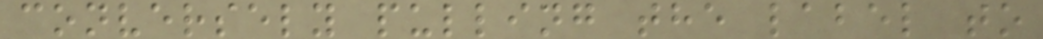conversely pulling the label to
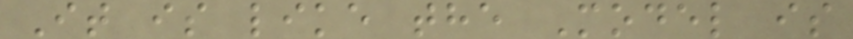It is like the Model is
